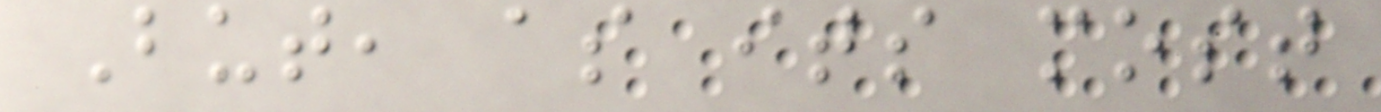But, as its most
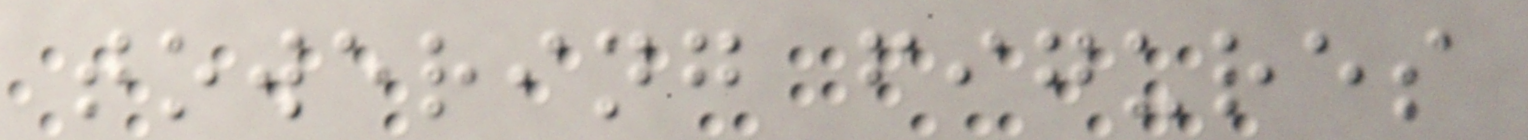towering figures
